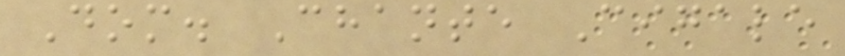Dom. Chante Cigale
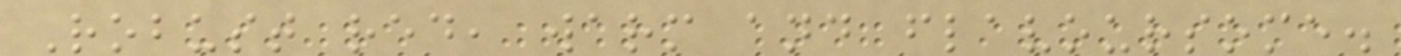Robust red, warm and flavoursome.
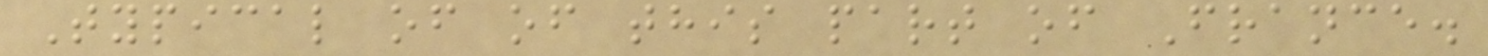Typical of of this part of France.
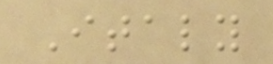Italy
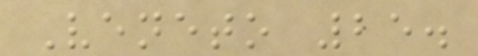Veneto 25.
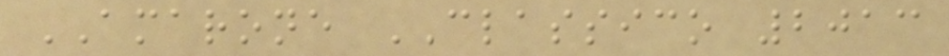AMARONE CLASSICO 2013
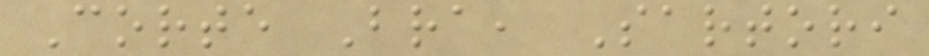Corte Bra, Sartori
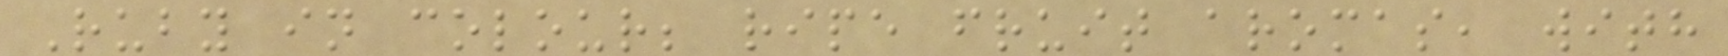Ruby in colour; ripe fruit aromas, with
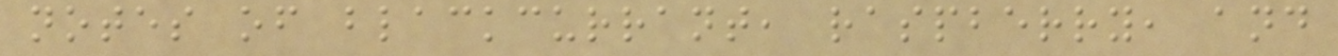notes of blackcurrant, raspberry, and
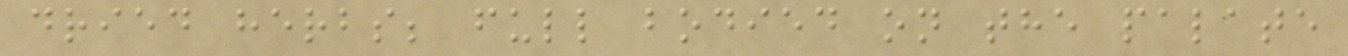dried herbs; full bodied on the palate
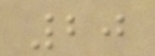20
